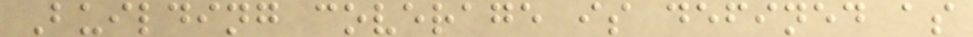Building coverage is defined as
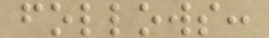follows:
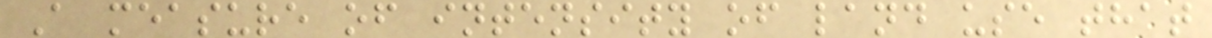A measure of intensity of land use that
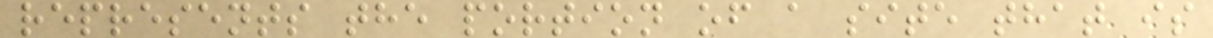represents the portion of a site that is
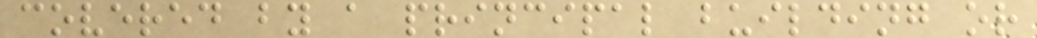covered by a principal building or
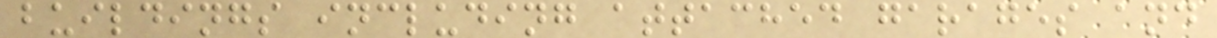buildings including attached garages and
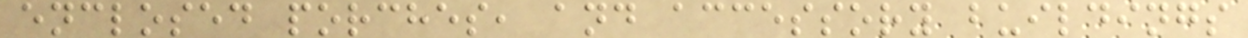enclosed porches, and accessory buildings
